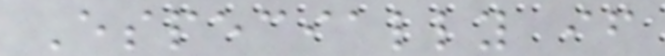Especially if
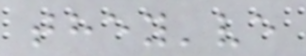they've
